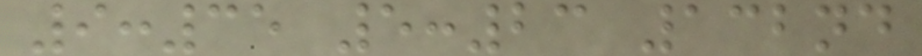9:35 5:23 132nd
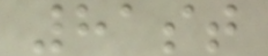81st
